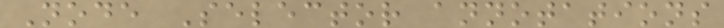Node Selector annotations
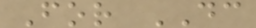For DC
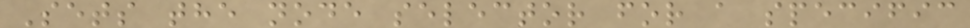Sets the node selector for a specific
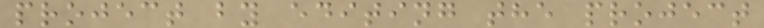project by editing the project
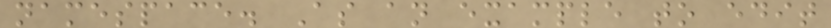namespace. As an example to edit
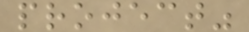project"
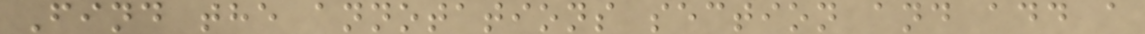Find the annotations section and add a
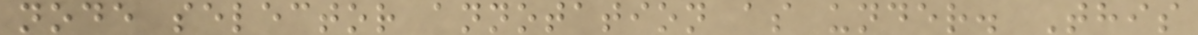node selector annotation as under. This
